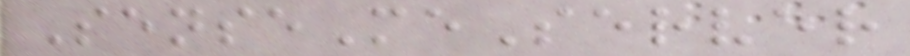SenseMeServer
